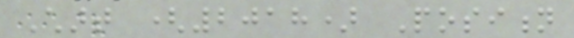Chart (2018) Position
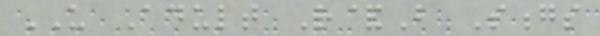US Adult R&B Songs
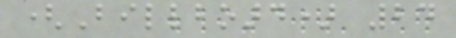(Billboard) 24
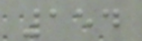154
